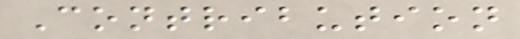Contribution
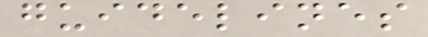guidelines
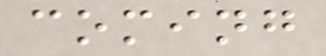coming
